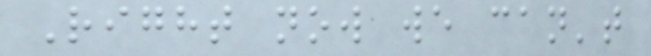Right now we can't
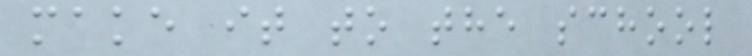make it to the school
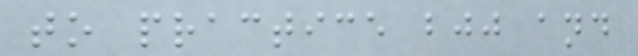to practice bjj and
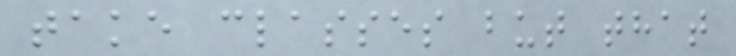take classes but that
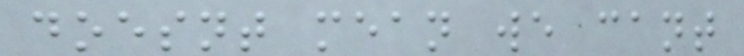doesnt mean we cant
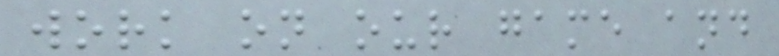work on our game and
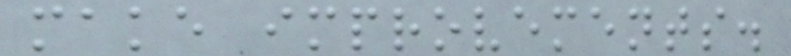make improvements.
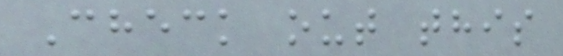Check out this
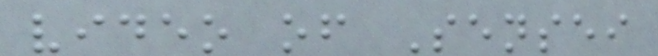video of Sensei
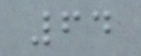64
